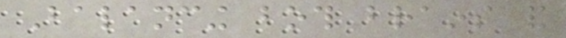Balancing both brains and
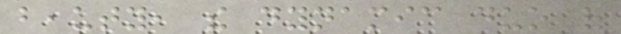beauty, the dynamic duo of
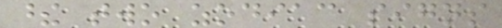these two zodiac signs
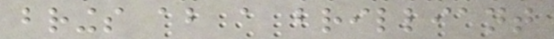brings about a brilliant
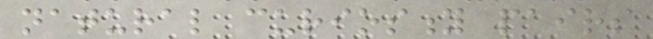natural curiosity pairs
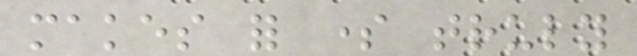makes for some truly
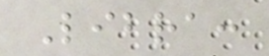Libra:
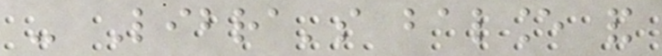- Libra's balance and
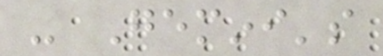- Gemini's
